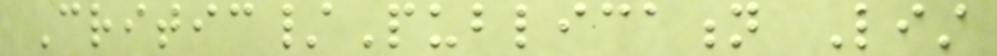Critic/Publication List
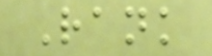Rank
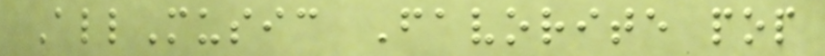AllMusic Favorite pop
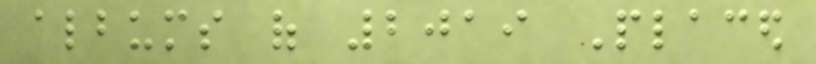albums of 2019 Placed
